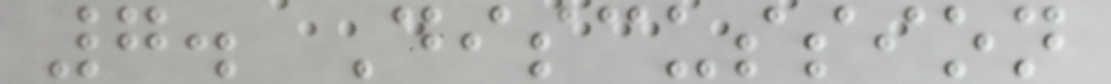7. Discussion
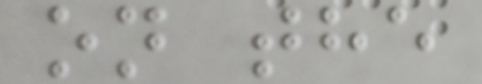on the
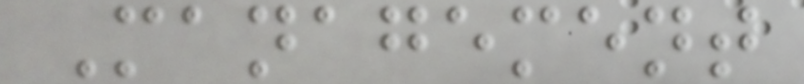Management
